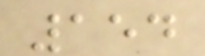154
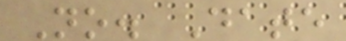No. Date
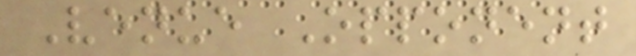Venue Opponent
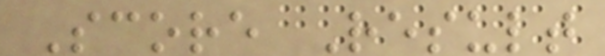Score Result
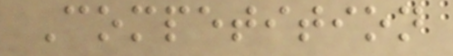Competition
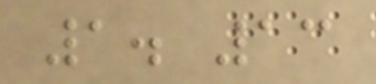1. 13
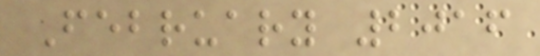February 2016
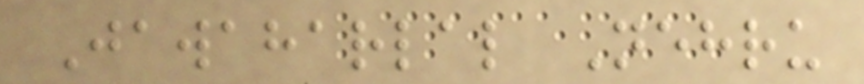Jawaharlal Nehru
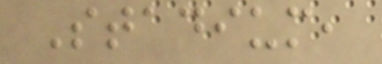Stadium,
